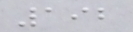192
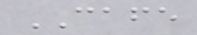CAFE
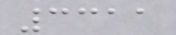3311
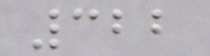322
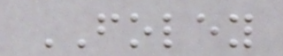FOLEY
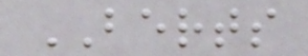BERTS
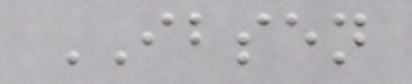IBSEN
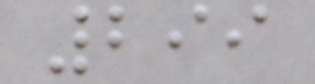299
